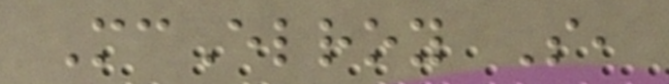McElroy S,
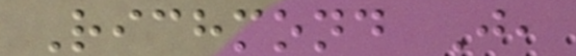Richmond J,
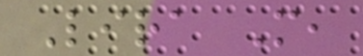Lira M,
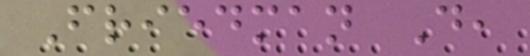Friedman D,
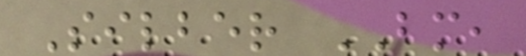Silber BM,
